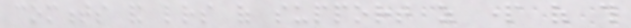comments and letters of support as part of this
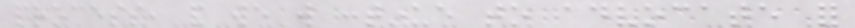process, and we will continue to advocate for
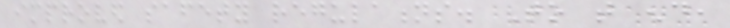improved safety regulations. To that end,
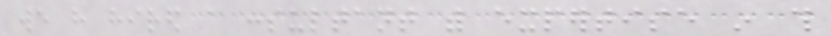we have hired a consultant with expertise in this
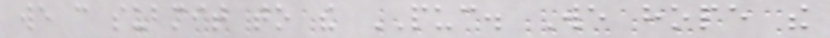we can submit to the PUC. We hope the
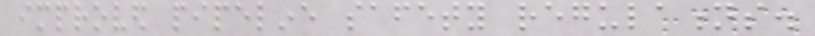improved pipeline safety regulations.
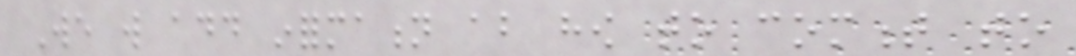We will add information about how to comment to
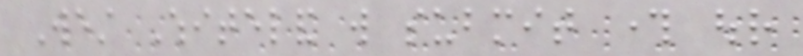West Whiteland will submit through our
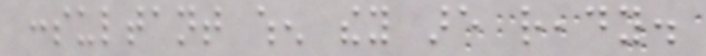consultant when they are ready.
